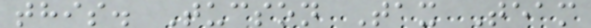this. Tucson Tax Team
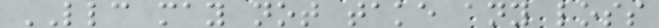LLC may not take any loss
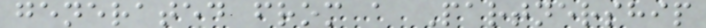generated from a Partnership
